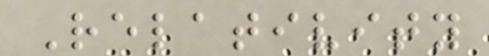Relativity
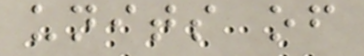units of
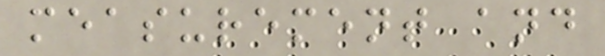measurement and
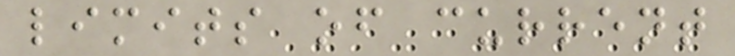limits of current
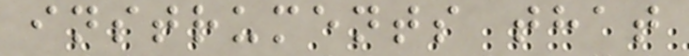instruments that
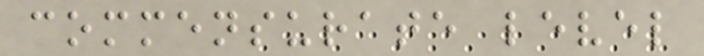commensurate level
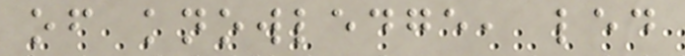of knowledge, led
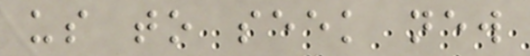us to seek new
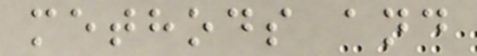methods and
